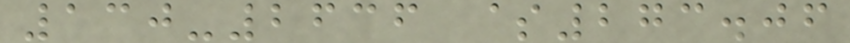130-2636 $273.06
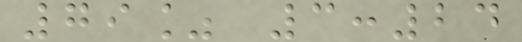79% 3:24
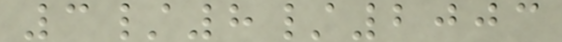3/8/2003
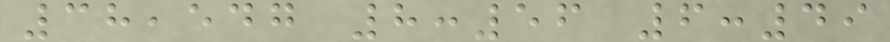38,547 8:56 6:49
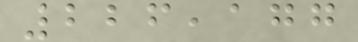226,177
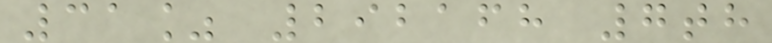31% 292168 7th
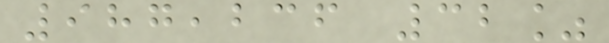987,236 32%
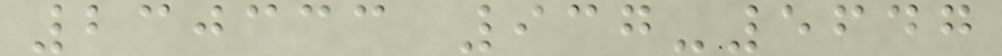230333 937-5647
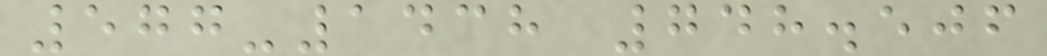577-1438 748.506
